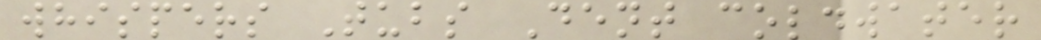whispers Tubs Dent coldwater
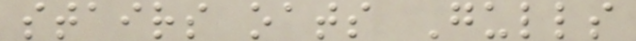stairs oats Gulls
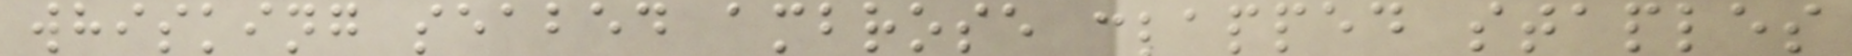whisking seabed ambrose clapped staples
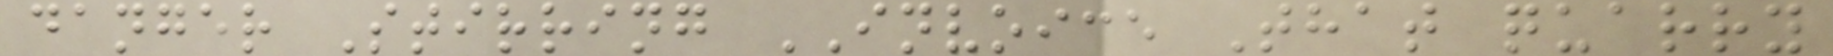danger Stirring INVOICE That quarry
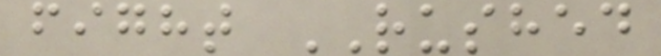fight RUSHED
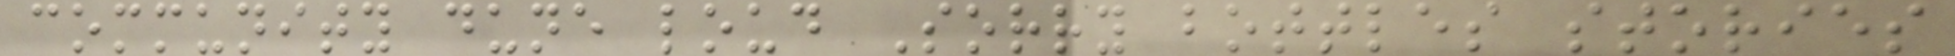community dune loud Sorry bottles stories
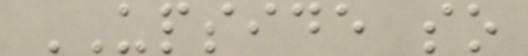UPSIDE so
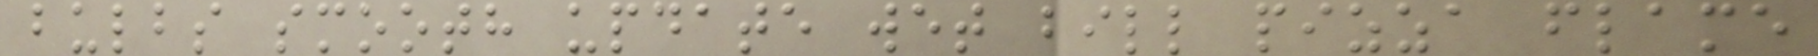bulbs smooth update wet bill pizza flame
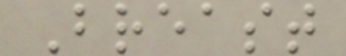Breast
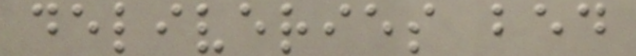deliveries bed
